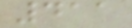411
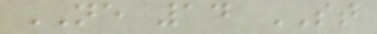NE 14 ST
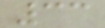33
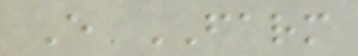E FARM
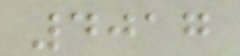4017
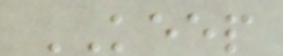KEEP
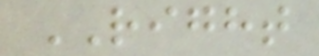RIGHT
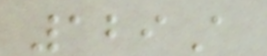129A
